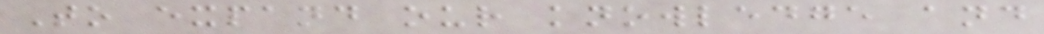To expand our knowledge and
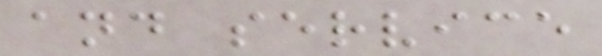and service
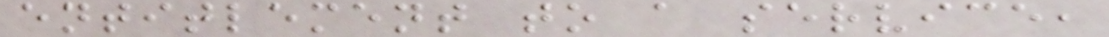entitlement to a service,
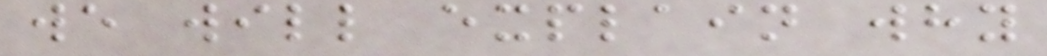we will explain why
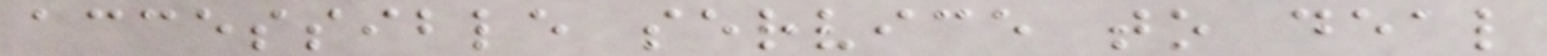accessible service to deal
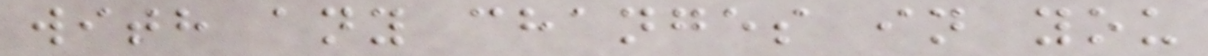with any changes in you
